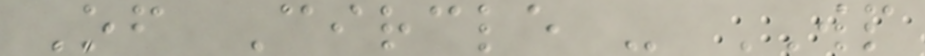Of Circle - WP
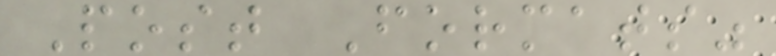Post Formats"
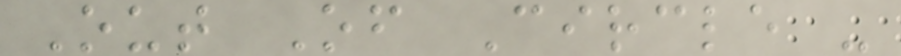Out Of Circle -
